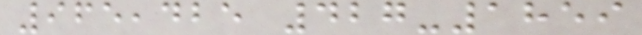965,425 427-1859
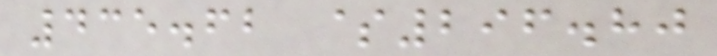435.62 $296.80
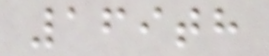169th
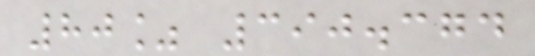80% 390.374
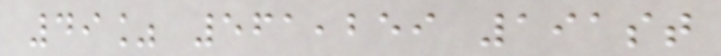49% 561,259 191st
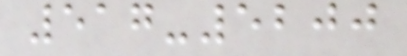517-5200
